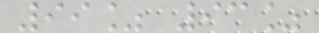99% 93%
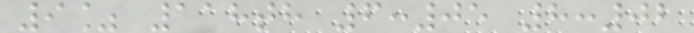9% 118th 6:05 8:02
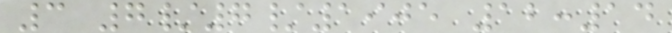3 7/7/1905 12:14
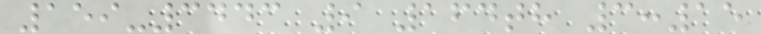159-3443 9 164th 3:15
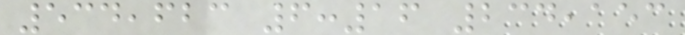534,623 6:16 234,153
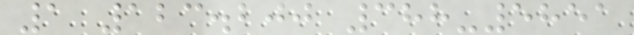1 123.200 388-5851
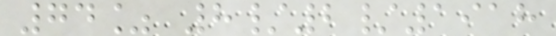74% 8/2/1918
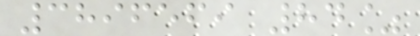3896569 84%
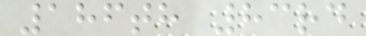186th 83rd
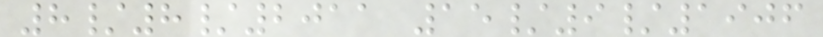8/8/2011 15/9/1906
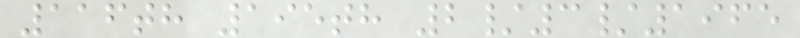116th 195th 2/3/1965
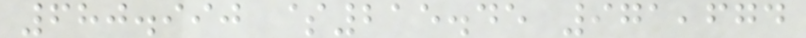680.990 $215.45 971,674
